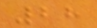28
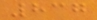837
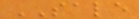SALE
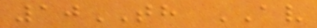10TH AV
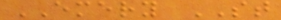EMERY ST
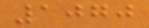1070
